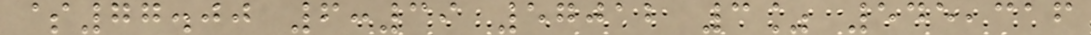$77.00 6:39 57012 3% 545,316
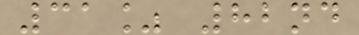31% 82nd
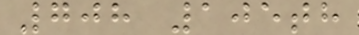708 105th
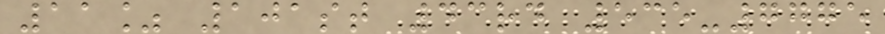11% 101st 43rd 535-7775
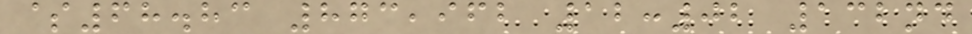$68.83 873,962 12:02 132nd
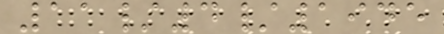11/4/1945
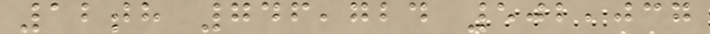12th 746,724 502,037
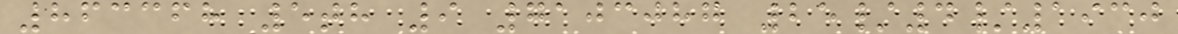863368 5th 9 7103087 25/4/1930
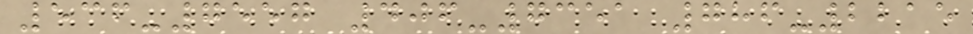536-7557 406-7351 786-2215
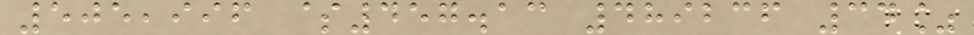505,996 $457.13 489236 34%
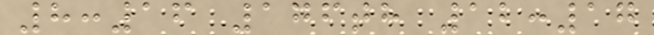8:16 176th 12:17
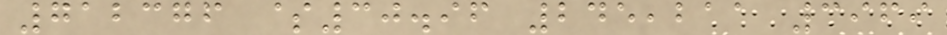712376 $30.96 245,211 3969
